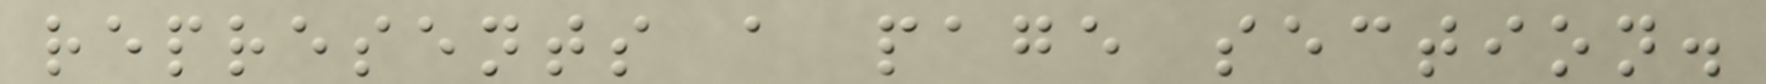represents a page section.
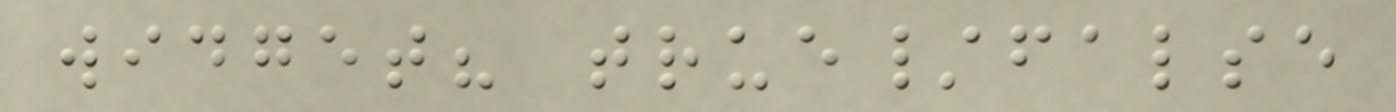widget? true/false
